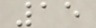15
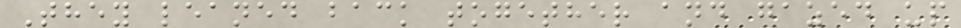They leaned back together and gazed up
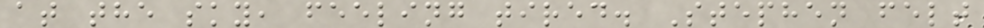at the sky, feeling tired. Stephen felt
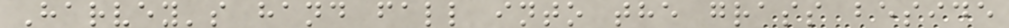Harvey's hand fall into the grass beside
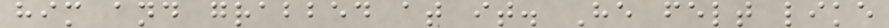him and grabbed at it. He felt like
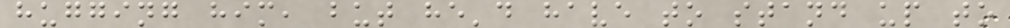hugging him, but he'd have to stand up to
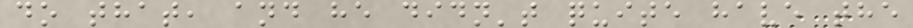do that, and he didn't quite have the
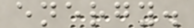energy.
